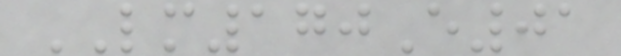LM170E01
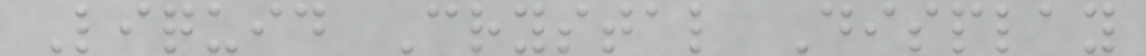Liquid Crystal Display
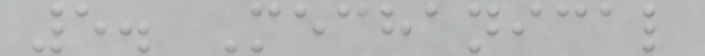5. Mechanical
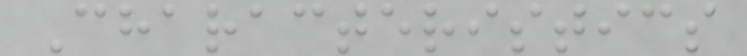Characteristics
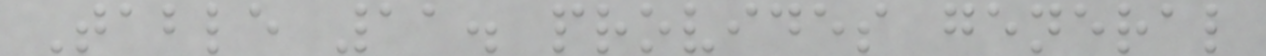Table 11. provides general
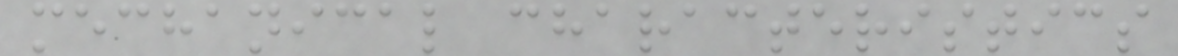mechanical characteristics
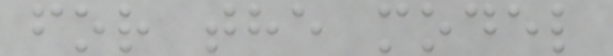for the model
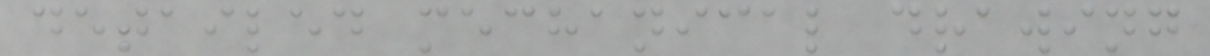detailed mechanical drawing
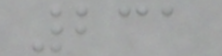231
